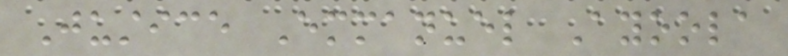Justice Emmanuel Ayoola
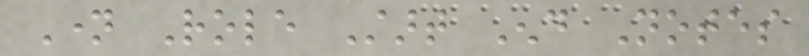Name Role Start End Notes
